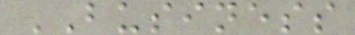BUSINESS
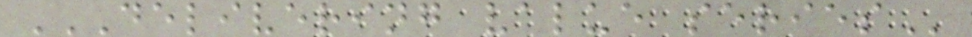DELIVERING VALUE SERIES
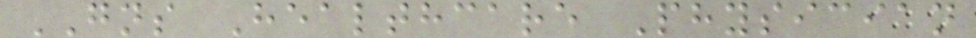GNS Healthcare Physician
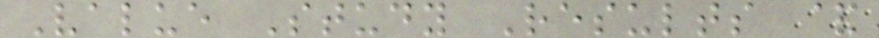Value Study Results &
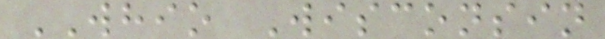WHIO Wisconsin
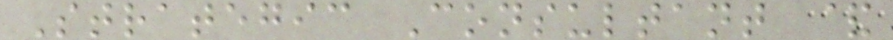Strategic Consultant &
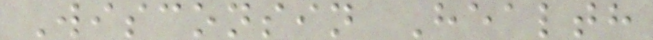Wisconsin Health
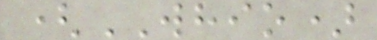(WHIO)
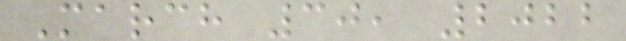March 30, 2022
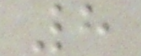8
